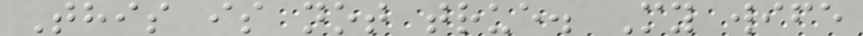This is not true. My wife
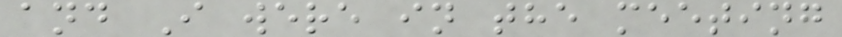and I were in the meeting
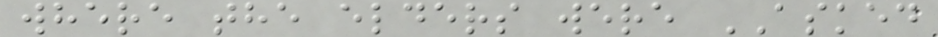where the elders were ASKED
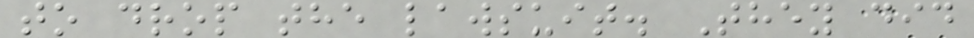to drop the lawsuit. They did
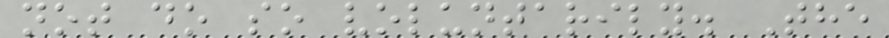not do so voluntarily. The
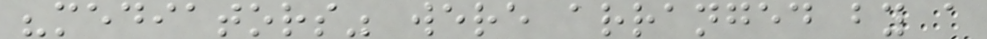"mediators" were arranged by a
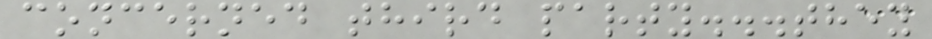concerned third party...they
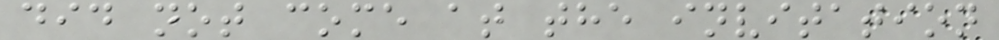did not come at the invitation
